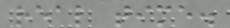real time.
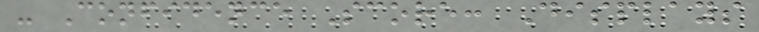- Confidence Score: Displays
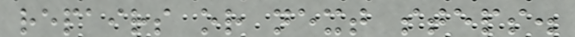repairs or next steps.
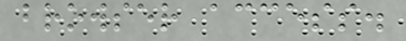browser access.
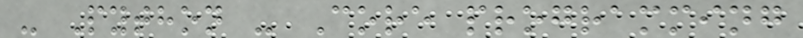- Python - Core programming
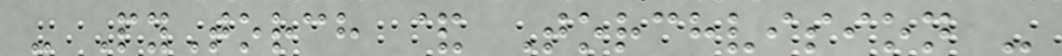- PyTorch & Torchvision -
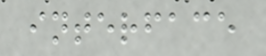interface
